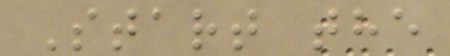Start the
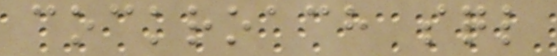cockroach sql
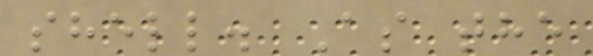shell. As the
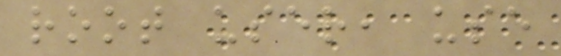root user, use
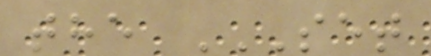the SET
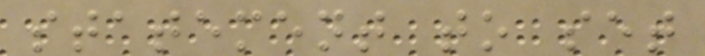statement to set
